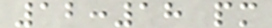12:18 pm
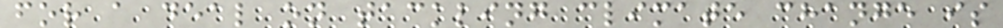for a deal on tackling climate change is
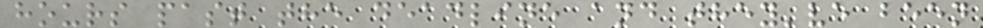hours past the deadline and they've been
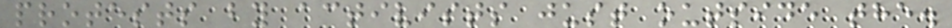protests by activists just outside the.
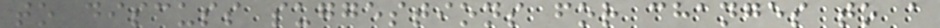to discuss suggestions for changes to a
